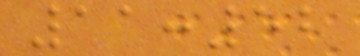11:52
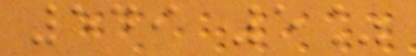549 5%
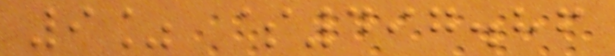9% $497.86
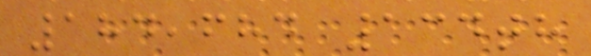184,684 134th
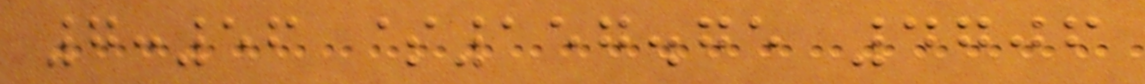7:56 $157.75 4706
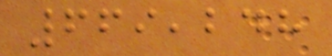669,248
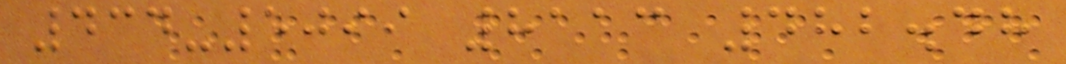434-5099 8113 482.48
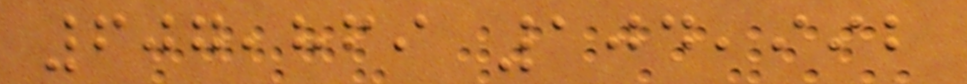607,869 104,992
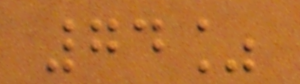74%
